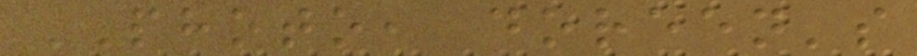PHOTO, doreen's
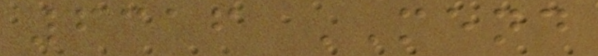6316 MEND
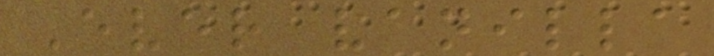Ever vanilla
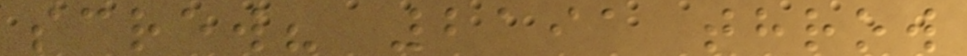screw? 2191 throw
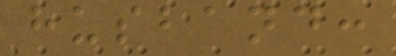husband:
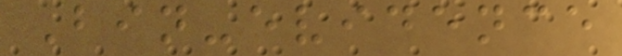Bin-evidence
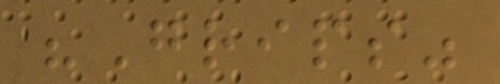"Grips"
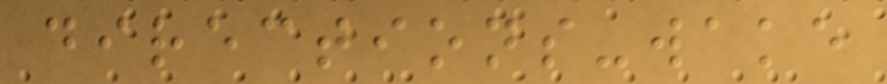directions-wake
